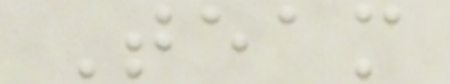Team
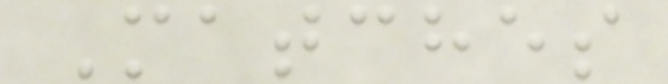Matches
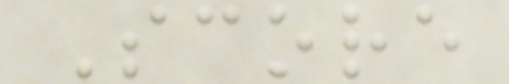Score
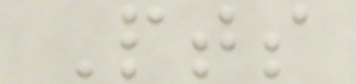Pts
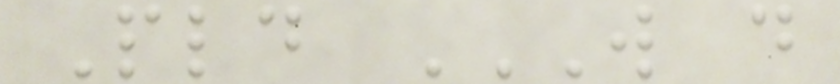Pld W D
